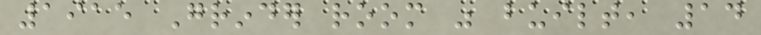1915 Grinder room was built, 14
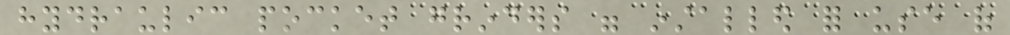hydraulic pocket grinders were installed for use of
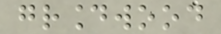groundwood
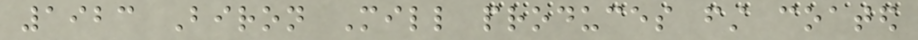1923 Biron Mill produces first coated
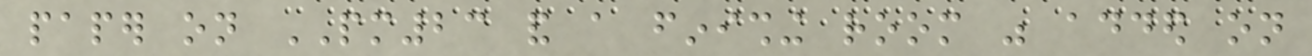paper on PM23 and a finishing room was added on
